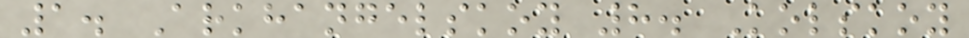1. Arkhangelskoy 8. Kolskoy
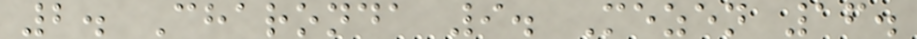2. Charonda 9. Mezen 16.
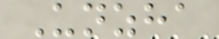Unzha
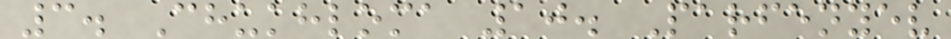3. Chukhloma 10. Parfenyev
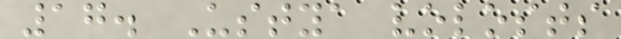17. Ustya volosts
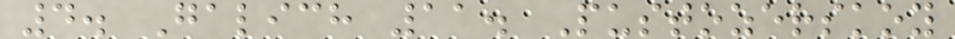4. Galich 11. Pustozerskoy
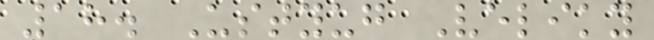18. Ustyug Veliky
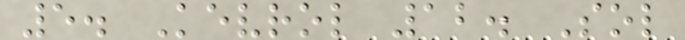5. Kevrol 12. Sol
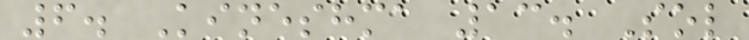6. Kineshma 13. Sol
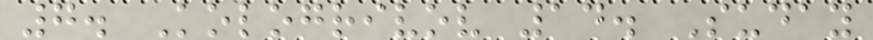7. Kologrivov 14. Suday
